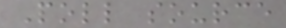Poll source
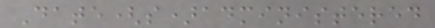Date(s)administered
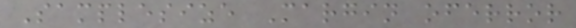Samplesize Margin oferror
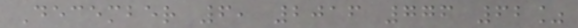December 6, 2016 776 62%
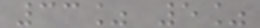33% 5%
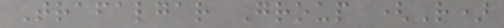Trafalgar Group (R)
